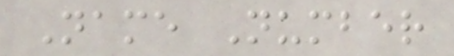Name Number
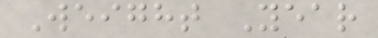Weight Year
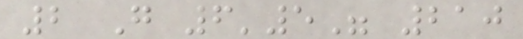2 G 6'5" 210
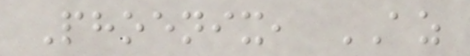Phoenix, AZ
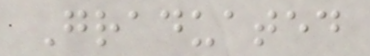Graduated
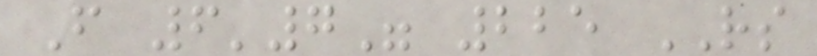F 6'7" 225 RS
